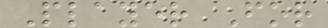Player For
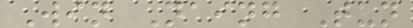Win Naing Tun
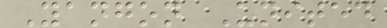Yangon United
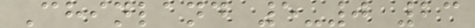Chinland 5-0 23
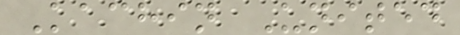Kachin United
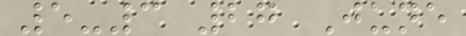5-3 27 June
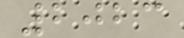2023
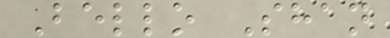Bello Shan
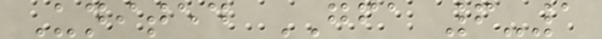United GFA 6-1
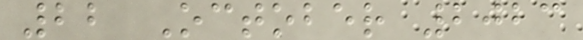22 October 2023
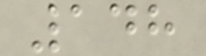148
